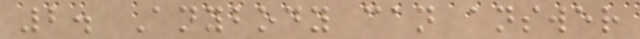2. Anybody can answer
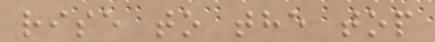rise to the top
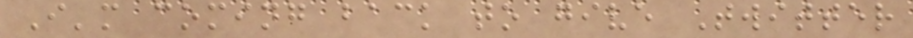I'm coming back to give Twitter
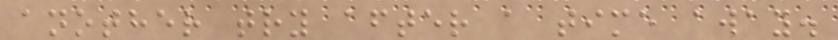another try after a time away.
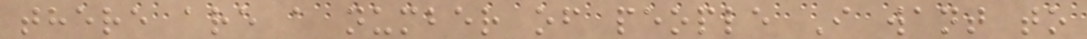there are a number of people I want to
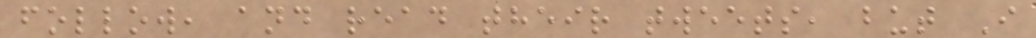follow, and read their tweets, but I
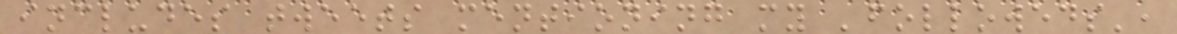includes tweets mentioning my 'followeds',
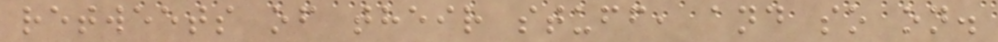retweets of their stuff, and so on.
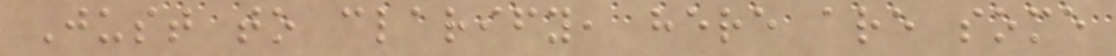Just to clarify, here are some
